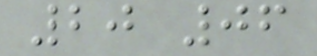20 06
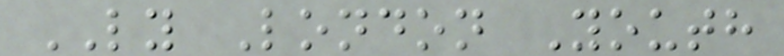LY London Youth
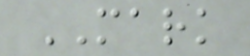MARK
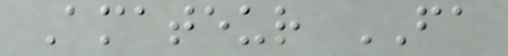Amateur FA
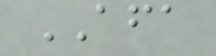AFA
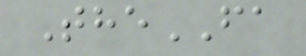TheFA
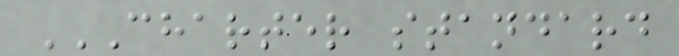CHARTER STANDARD
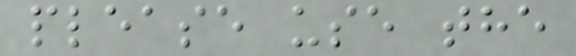please use the
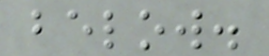below.
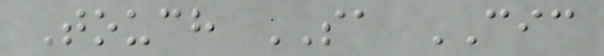Touch SA CIC
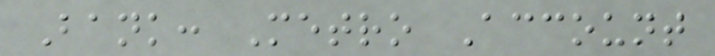Bank: Metro Account
